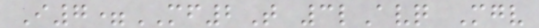I7=MF2T 3lAvq Mgv
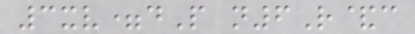3xv=dP n6R&c
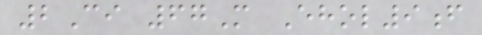2Ci 67M Ehol9f
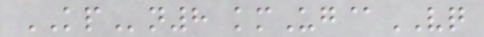KPn8 kmUg@VQ
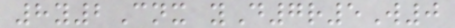8y2Cnx yD7r5W0
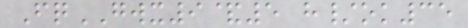FqGWX9&5 h/ok35
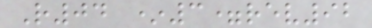R04 *3=rev92
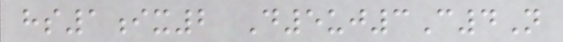hs1ix2 D5uj3C4N
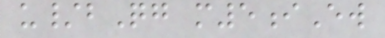u/bQg m5iEw
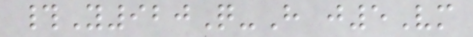#Y920Q-H j5Vm
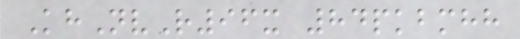KhNvR96x 84pkbmhh
